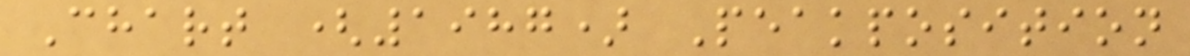Chart (1987) Peakposition
